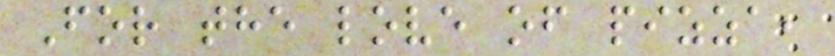For the love of pizza,
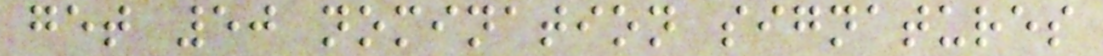get 50 nomination signatures
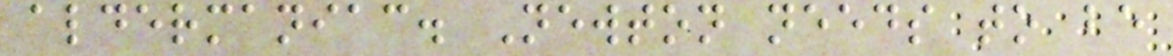aldermaniac. Newton needs to be
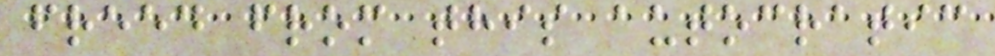freed from this autocratic
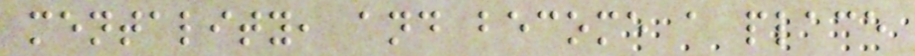mentality, and become a place
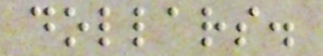dollars.
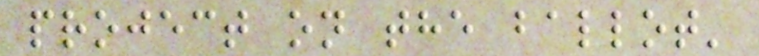project on the ballot'
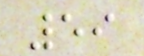59
